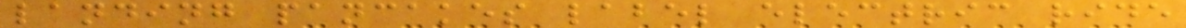landing pancakes label electric ride
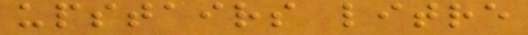upstairs litre
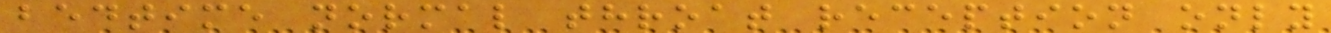bedtime normal throat reception only
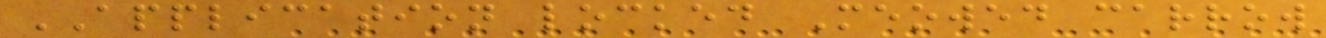APPLICATION locked Meowed carrow
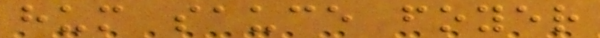hum sauce foyer
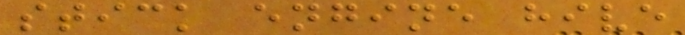stick engine hive
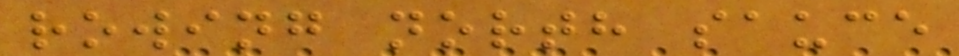rowing north sauce
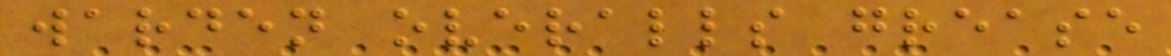warden overalls grease
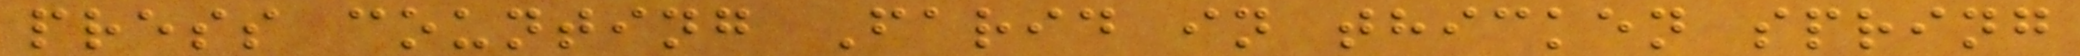press counting Farid in thicken spring
